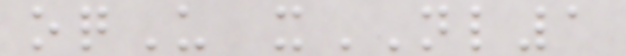oqU xNL1
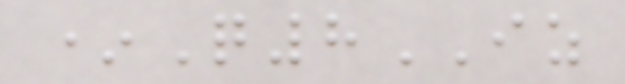*Q8IZ
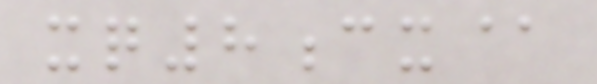xq8cx@
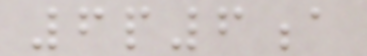6p6a
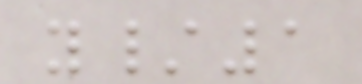y/1
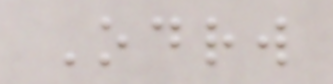Odrw
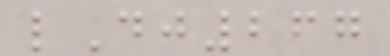lDj267
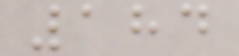184
